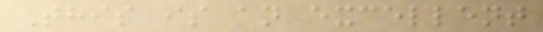This is an excellent
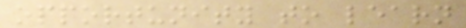opportunity to learn
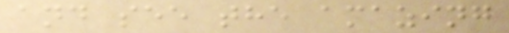and see the amazing
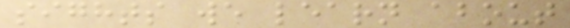sights we learn about
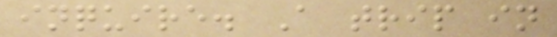inquire. A trip in
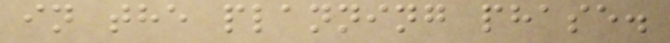in the planning phase.
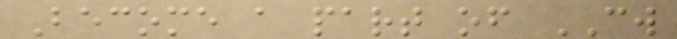Become a part of CW
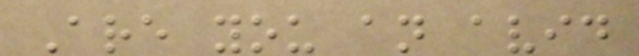Are you an avid
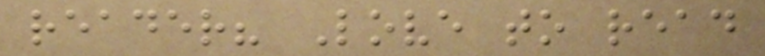reader? Love to read
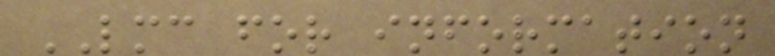LMC for information
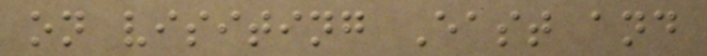on visiting East and
